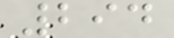294
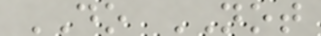DO NOT
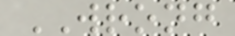WRONG
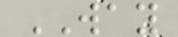WAY
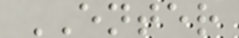ENTER
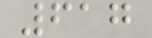617
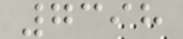7398
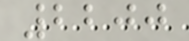2200
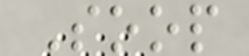Soop
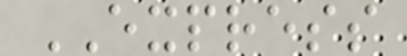EXPRESS
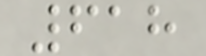618
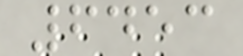6453
